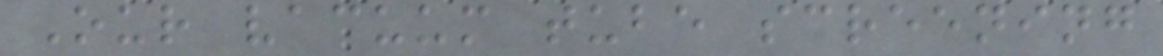Our vacuum tube screening
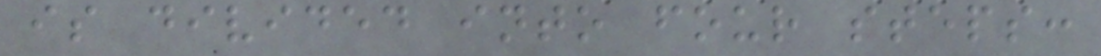is divided into four steps:
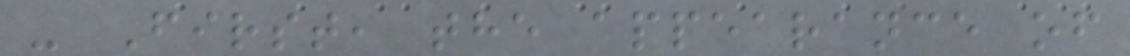- First, the appearance of
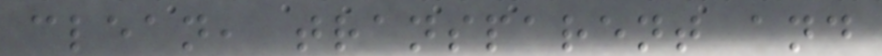clean, transparent and
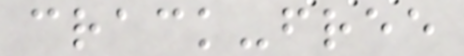crack-free
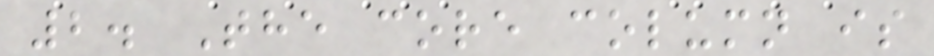2. The core column is
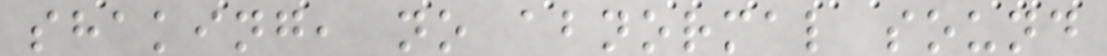shaking, no abnormal sound
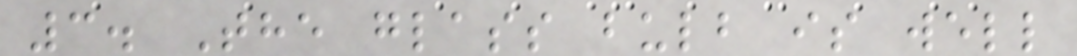3. The glass bulb is well
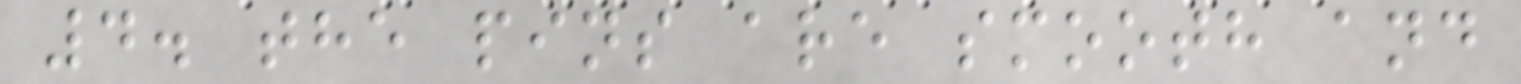4. the pins are smooth and
